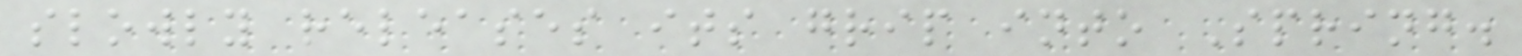slowly releases its grip into Spring.
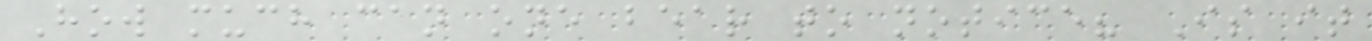How much can one bear to notice? Is it
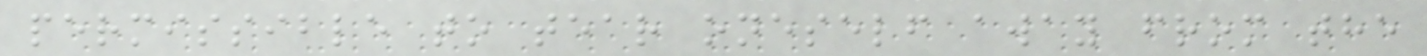permissible to tear oneself away from the
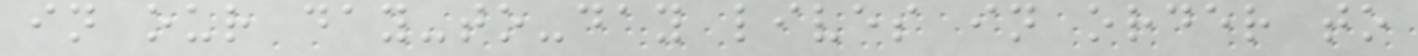in our day-to-day lives in order to
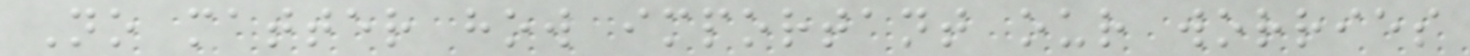No matter how important our worries
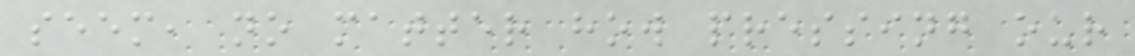seem, no matter how pressing our
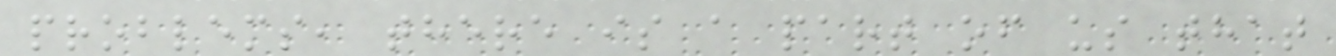problems, there is a part of us that
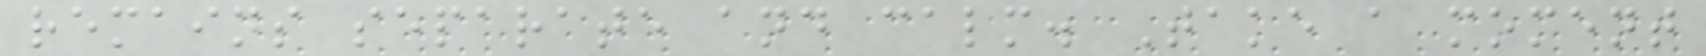remains separate and calm. Take a moment
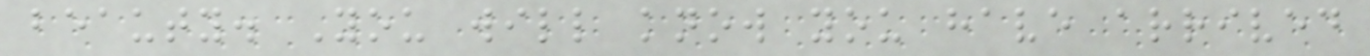beauty. You will know you have arrived
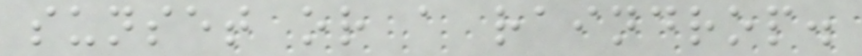sunset or a raindrop.
